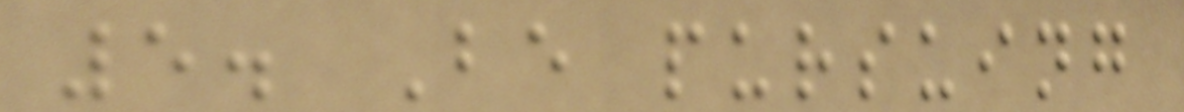5. Be pursuing
